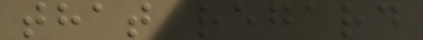that regard
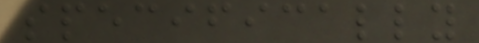specifically
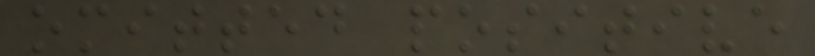omitted positive
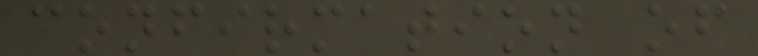confirmation of
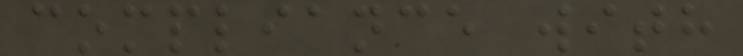compliance with
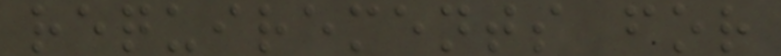requirements for
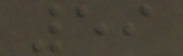59
